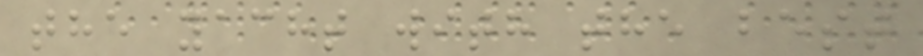the yacht with the best
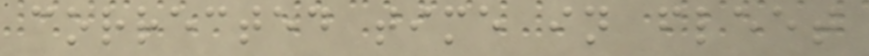corrected time in fleet
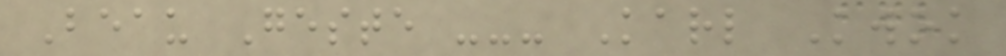Beau Geste --- Karl Kwok
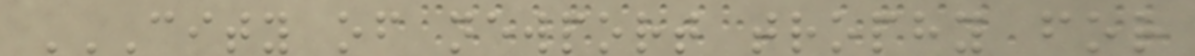CITY OF NEWPORT TROPHY FOR
